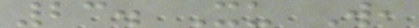23. Xu W,
